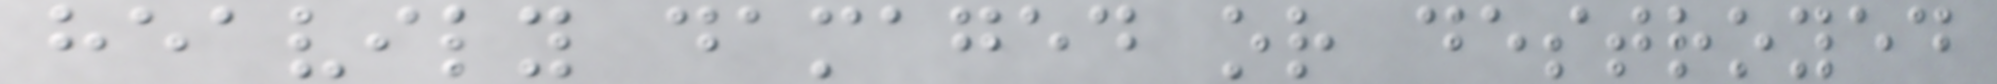heavily damaged or destroyed
